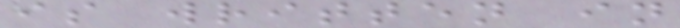is written in
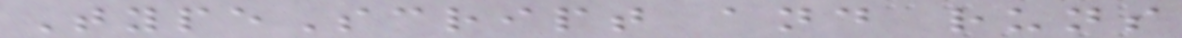TypeScript and runs
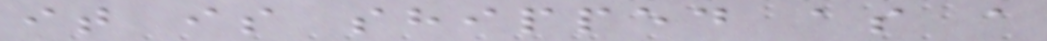it is shipped as a
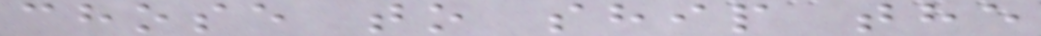chose to ship the
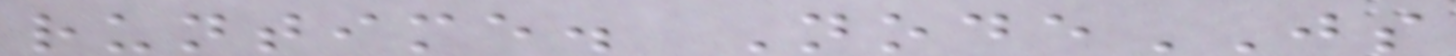runtime. NodeJS
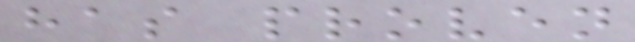has proven
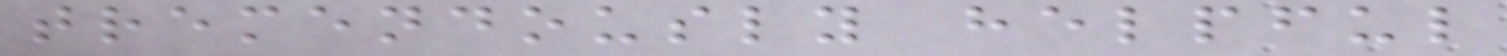tremendously helpful
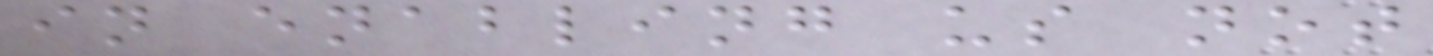in enabling us not
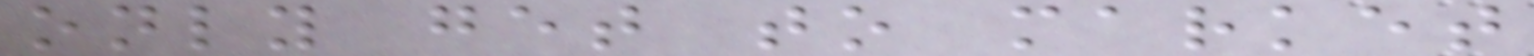only get to market
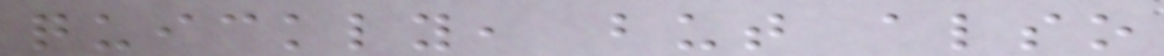quickly, but also
